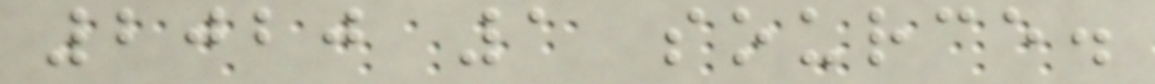2020 1 source.
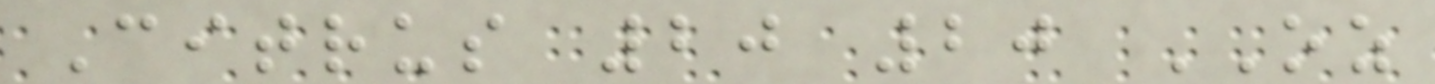Citrus 20 20 OZ
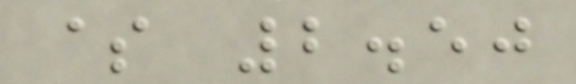$ 2.50
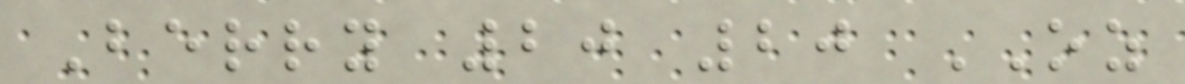Berry 20 20 OZ
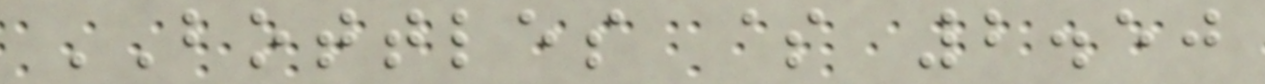BOTTLES $ 2.50
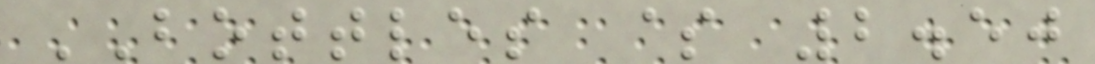BOTTLES $ 2.50
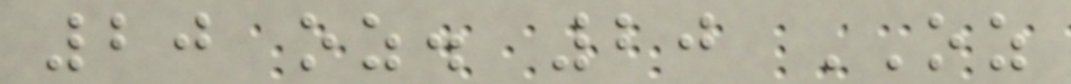20 oz. 20 OZ
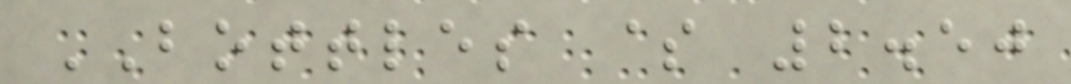BOTTLES $ 2.50
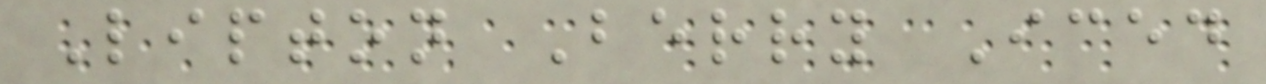Lipton Berry Iced
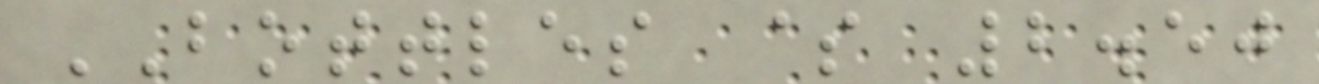BOTTLES $ 2.50
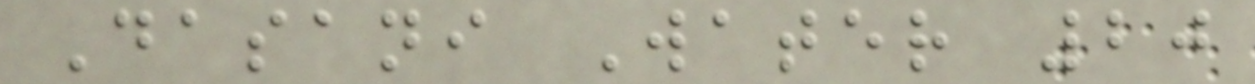Dasani Water 20
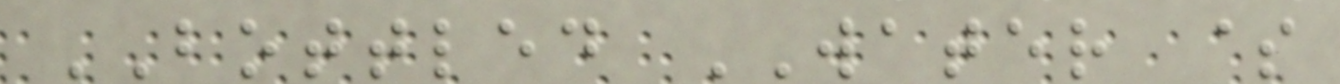BOTTLED WATER $
